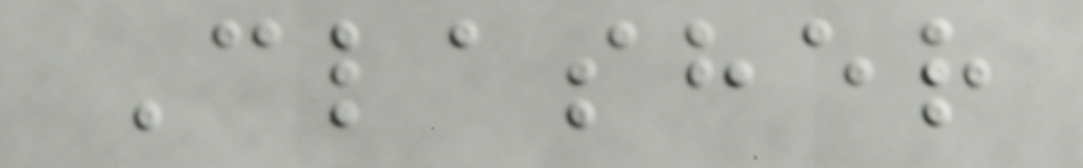Clasher
